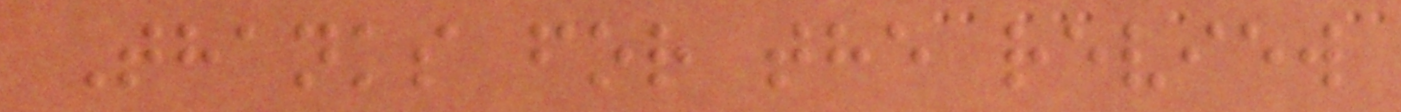Thanks for the review
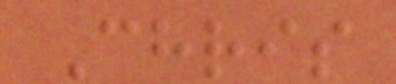Chris
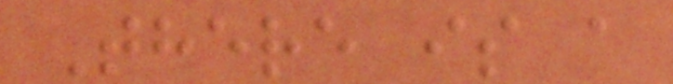There is a
